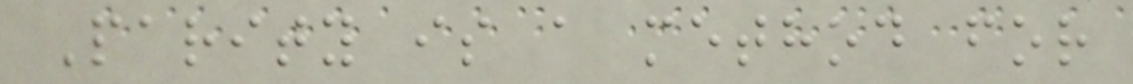Parity is a method for
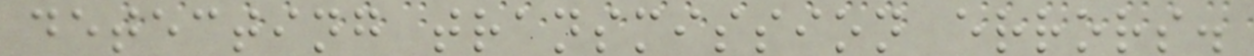detecting transmission errors.
